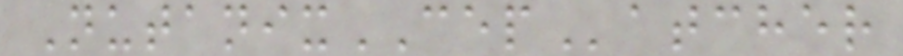NutanixCEPatcher
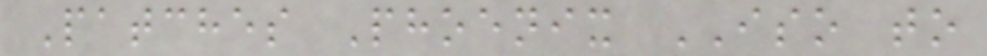Patches Phoenix ISO to
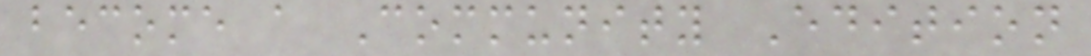become a Community Edition
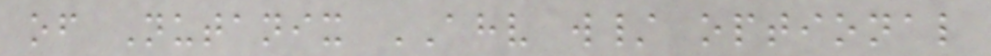of Nutanix AHV w/ optional
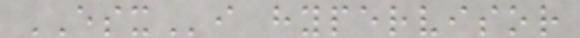ESXi hypervisor
